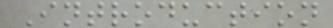Introduction
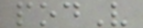podV
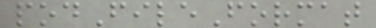podFileFormat
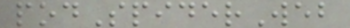podSpiderWeb
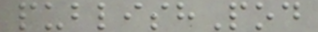publishPod
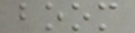boom
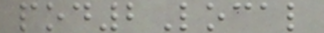pod2Local
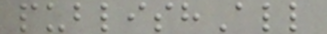publishAll
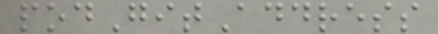podGitAddress
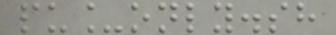pu_only.sh
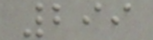299
